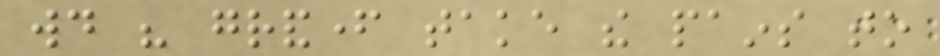would his grandfather take the pains to
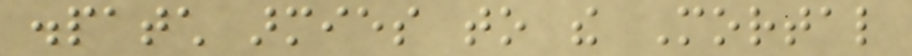dispatch armies to the Mortal
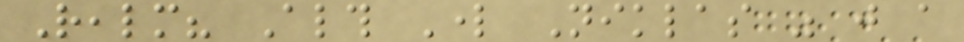Realm? Although Lord Niklas was just a
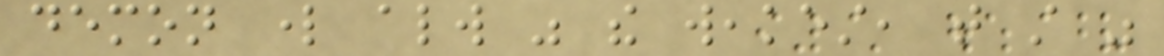demon lord always was the weakest, that still was
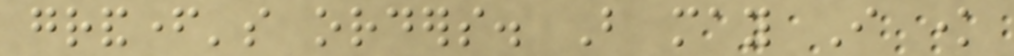grandfather's orders. But may I know
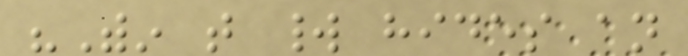"Within that world hides an
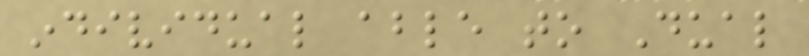individual able to Dual
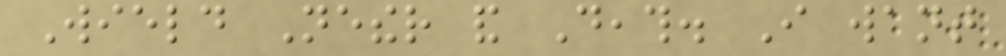Wield Nether and Death. I want
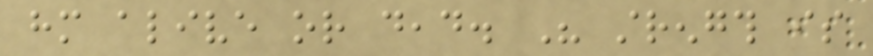him alive or dead. His strength is
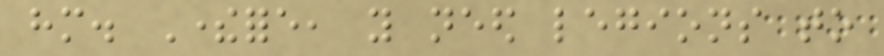him. Therefore, you need legions to
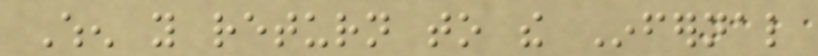When you return to the Infernal
